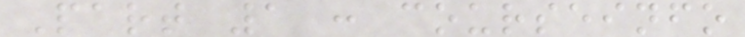Part 1 : courseinfo
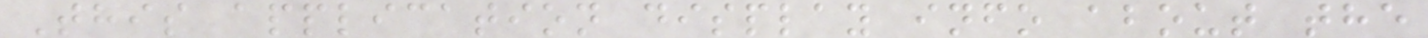This application display info about the
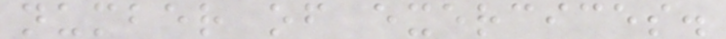number of exercices.
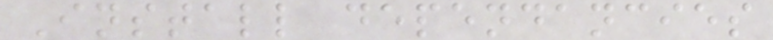Install dependancies
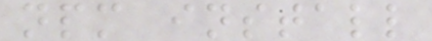npm install
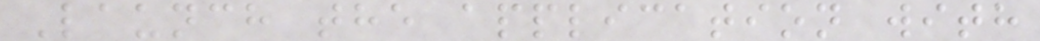Launch the application with
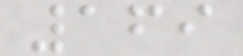169
